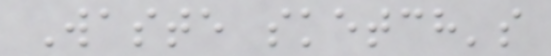Waste sketch's
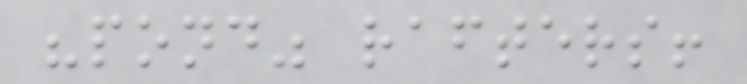"pond" rafters!
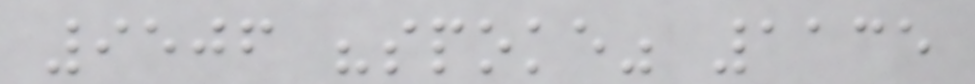9506 "spoke" 1135
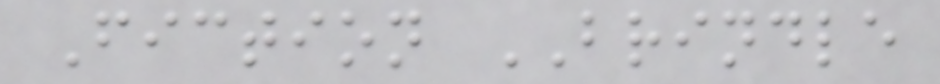Fiction BRINDLE
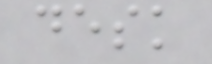desk
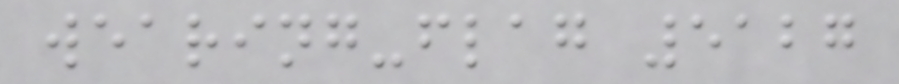wearing-flag 5127
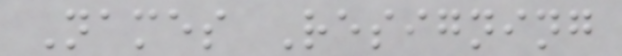Names Resigning
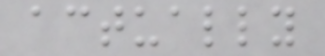actually
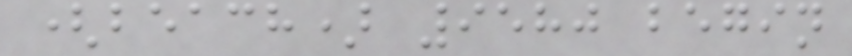(beach) 9580 begin
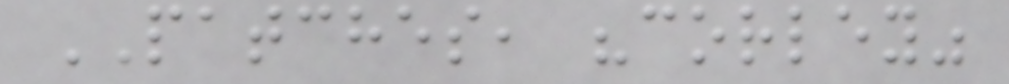PATCHES, "corley"
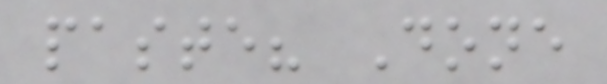paste? Done
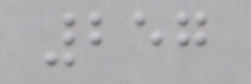257
